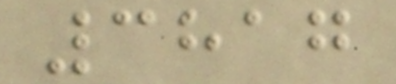3817
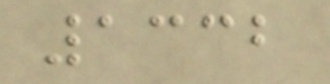1332
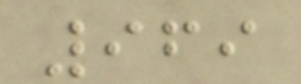969
